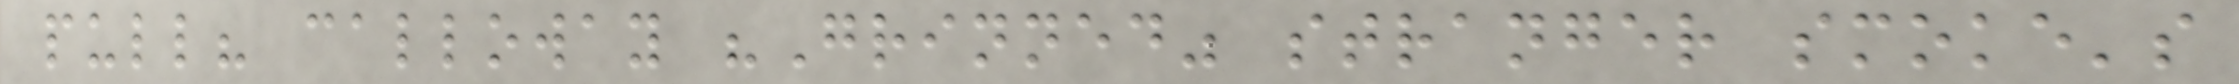pull? calloway "Grinned" stranger smoke's
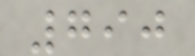790
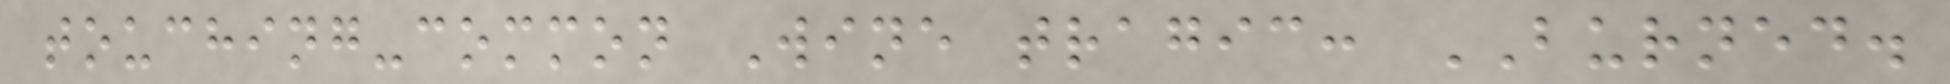touching-common Wine tragic: BURNED.
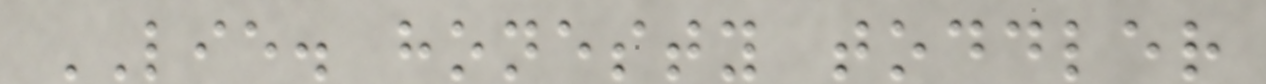LIE. honesty toddler
